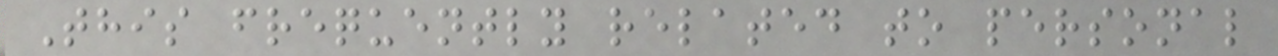This frequently related to personal
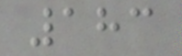183
